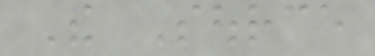The Source
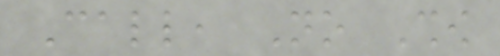Call, No Show
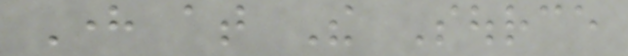Here at The Source
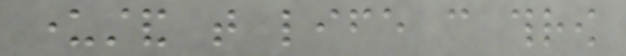understand that life can throw
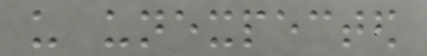us unexpected
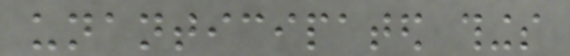unanticipated things
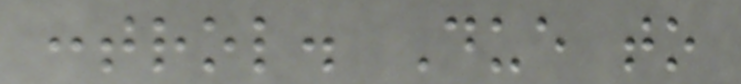control. Due to
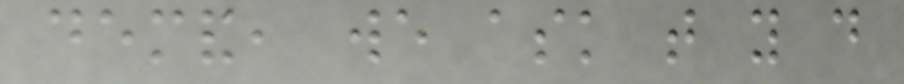demand, we ask that you do
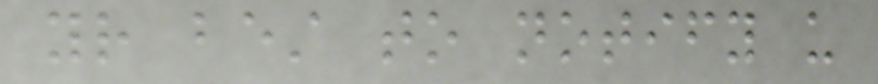your best to notify us
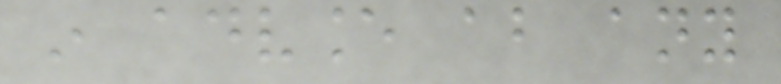in advance about any
